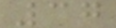37
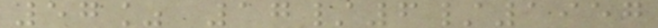57% 17/6/1957
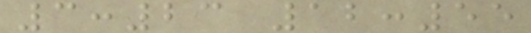3:23 12:55
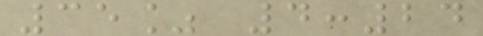35% 4:24
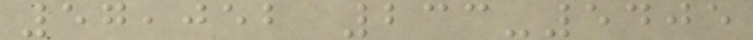57,052 233-5405
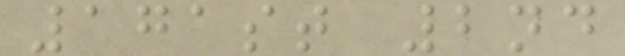171st 2nd
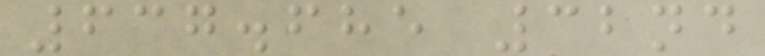637.685 32nd
